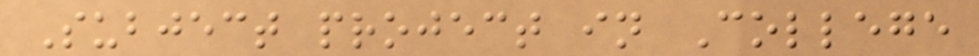Subject project in College
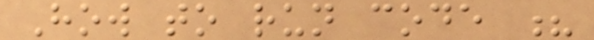How to run code ?
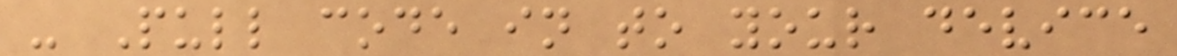- Pull code in to your device
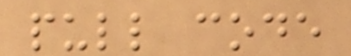pull code
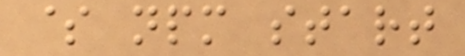$ npm start
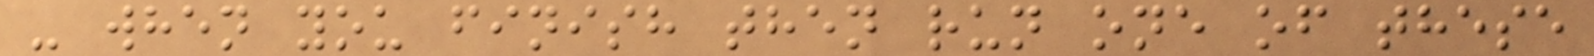- when you finish then run one of these
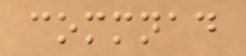commnad
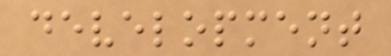development
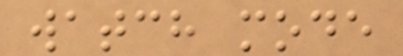watch mode
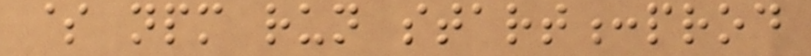$ npm run start:prod
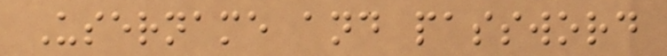Username and password
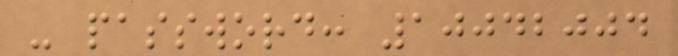- password: 10042004
